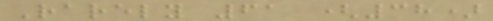Rarely 61 (38)
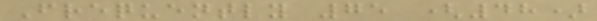Frequently 75 (48)
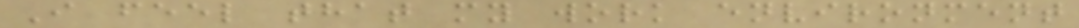I feel that my work environment
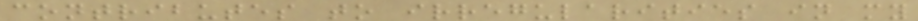contributes to irregularities in my
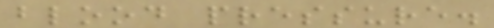blood pressure.
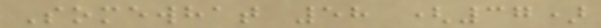Somewhat 58 (37)
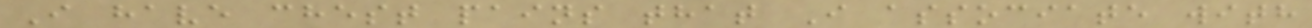I have chest pains that I associate with
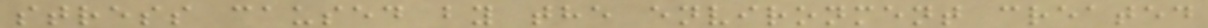stress caused by the environment created
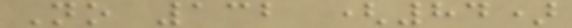No 132 (84)
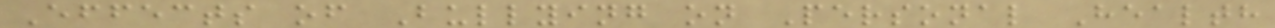Effects of Bullying on Personal Health
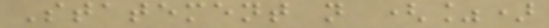Statement n (%)
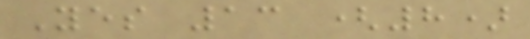Yes 13 (8)
